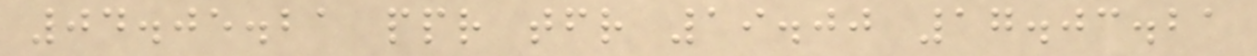04.05.21 ppr tfr 19.00 17.03.21
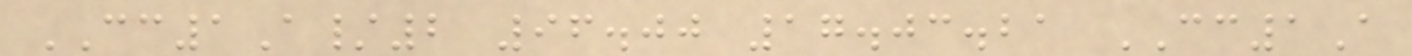CC1A/2 96.00 17.03.21 CC1A
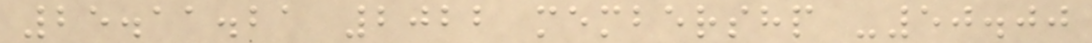25.11.21 2022 membershp -50.00
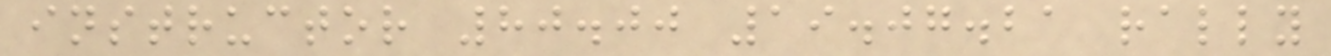instructor 80.00 19.07.21 rally
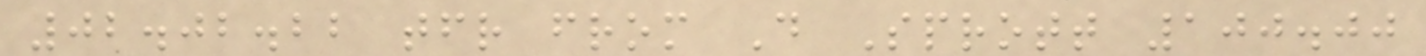02.02.22 tfr from D Sprott 100.00
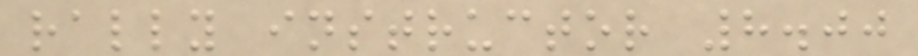rally instructor 8.00
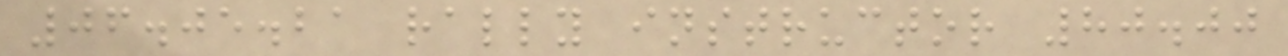06.05.21 rally instructor 80.00
